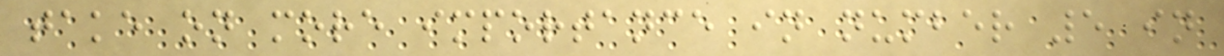take on more importance in number 5 in
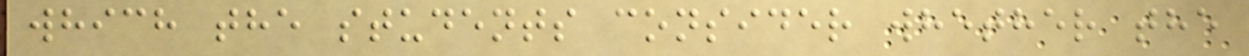which the students consider whether the
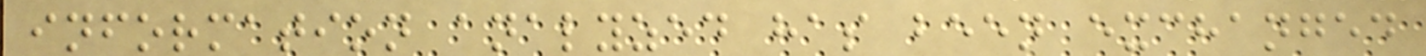information analyzed has been exchanged
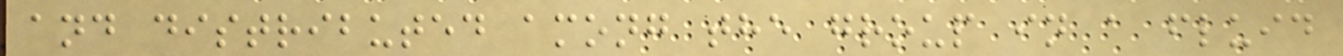and distributed among the group in a fluid
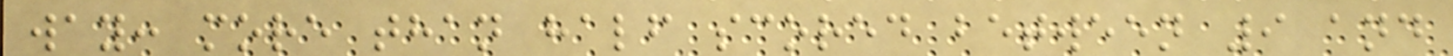way: more than half scored between 9 and
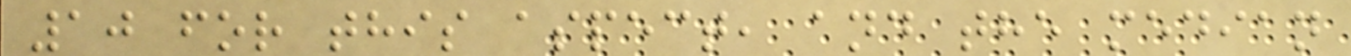10 for this aspect, and the median
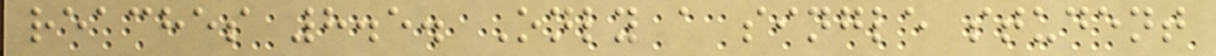reaches 8.5. Only a single student
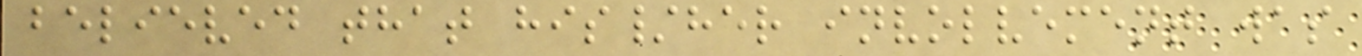believed that his/her involvement was
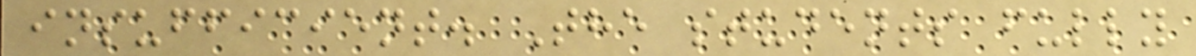insufficient. The students fully
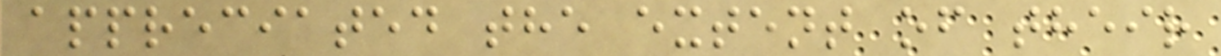appreciated the extent of their
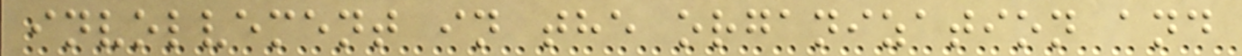involvement in the organization and
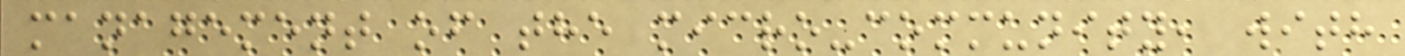management of the micro-community, with
